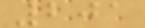201
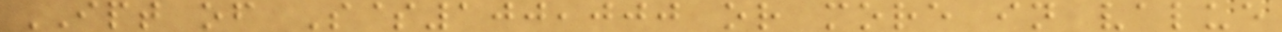IPT of S$100,000 or more in value
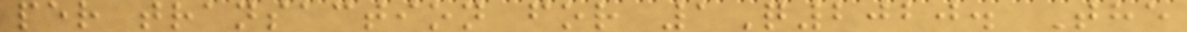per transaction for 1Q2020. The
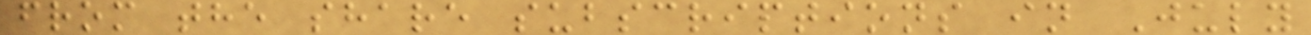from the share subscriptions in July
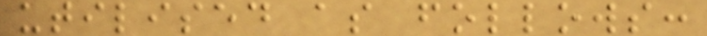utilised as follows:
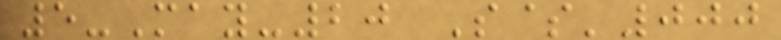5-May-20 S$'000
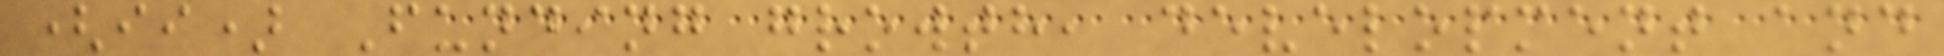(ii) Funding growth, development and
